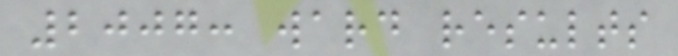2007: ward results
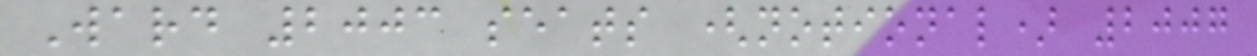Ward 2003 seats (notional) 2007
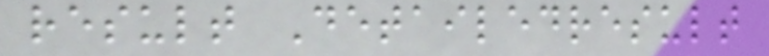result Detailedresult
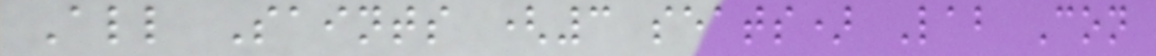All Saints (3 seats) Lab Con
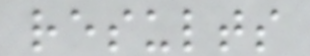results
